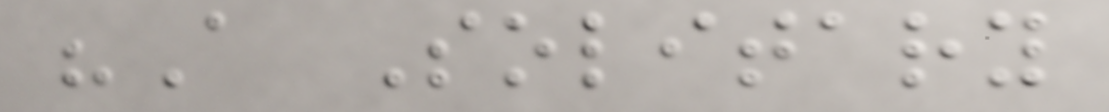"A Solitary
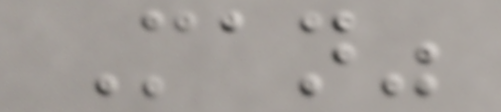Man"
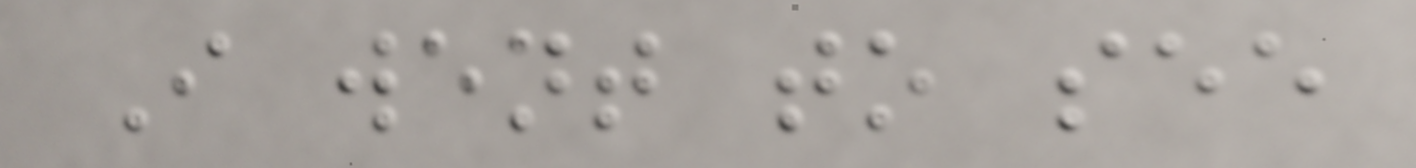I went to see
